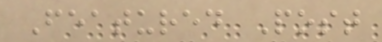Featured Post
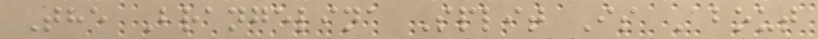The Brangelina Split Is About
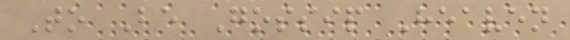To Be Gossip Heaven
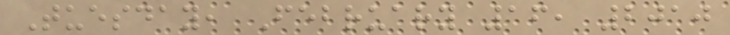Tuesday, February 16, 2010
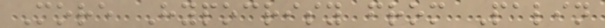More Hypocrisy from Palin
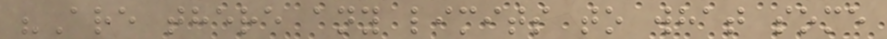"Are there any limits to what some
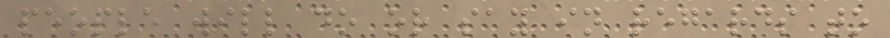people will do or say in regards to
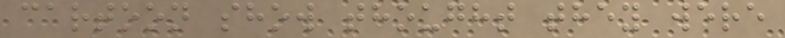cartoon show thought they were
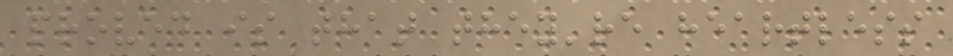proved is that they're heartless
